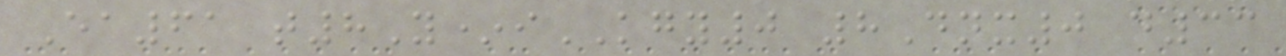Ea61 t8Y*iKGY0 8Dnx0 d33
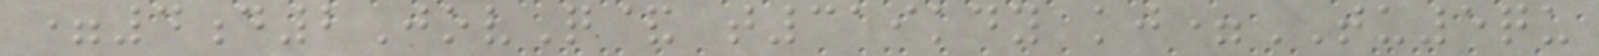=4d2JovQ& t319kdy kj=TU5qu
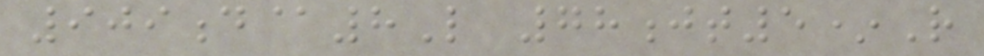909d@8L 78jt5*R
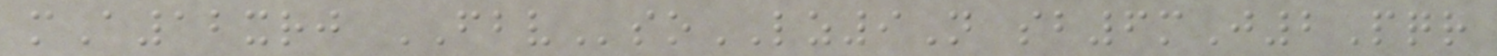mA12xrj FBVsoLZ9N sb6mJ2Pqr
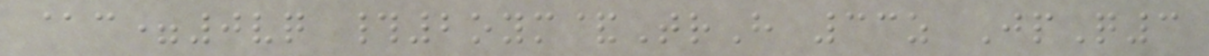@c=0vq #2oym&TrH 33z JpQ3
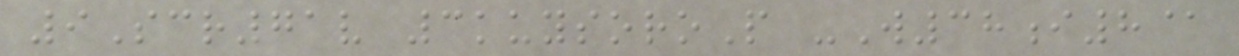9Scr71v 3kuysoroP -W38i8@
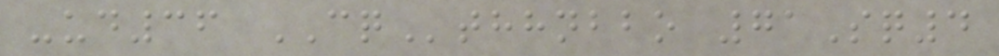-ud36 CQthhnbbo 71Sq4
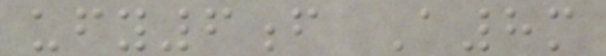ufy6f A8m
